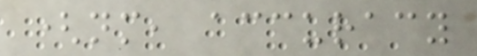(nm, accuracy
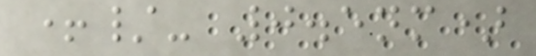+/- 0.5nm)
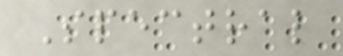Spectral
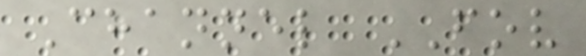Channel FOV
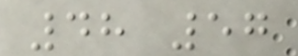48 57
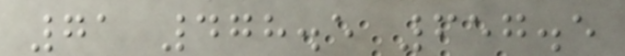71 478.5 657.5
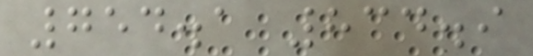754.1 834.9
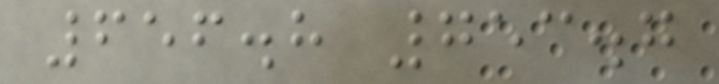656.8 753.7
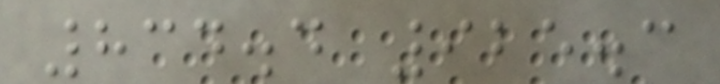834.4 925.3
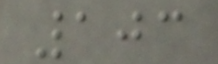103
